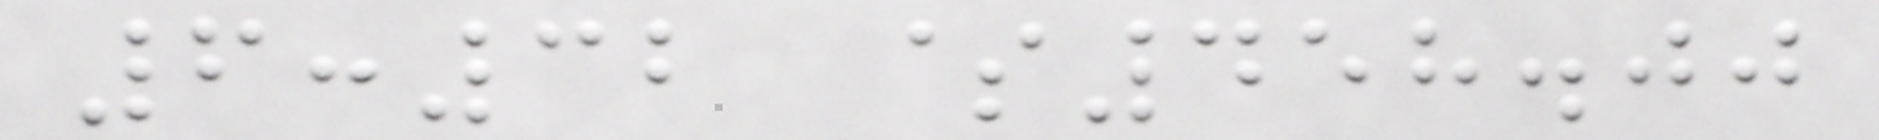6:32 $458.00
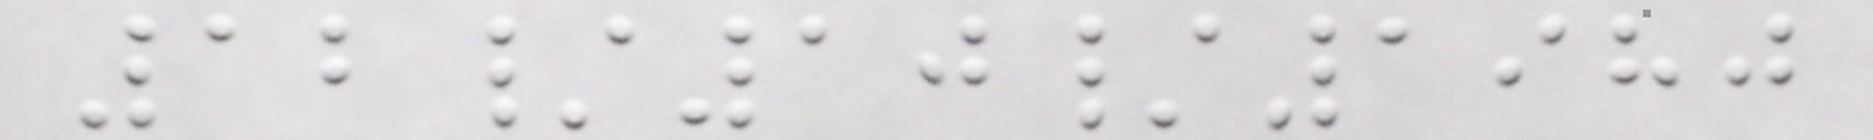12/10/1980
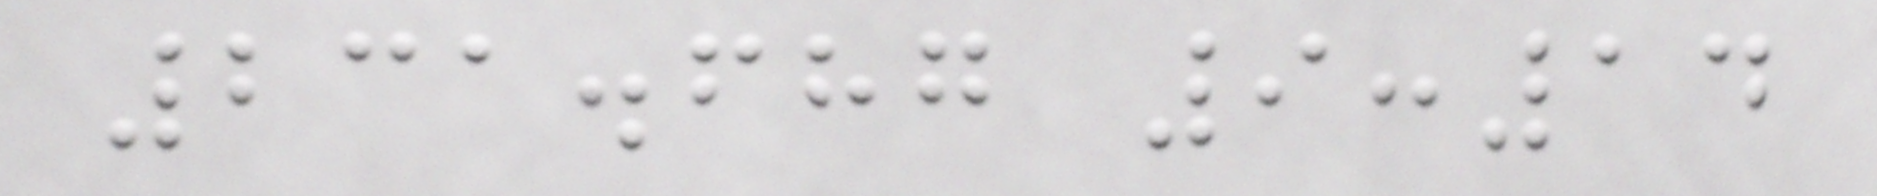231.687 9:14
